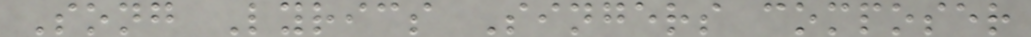Song Lyrics Singers composer
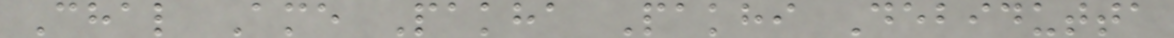Chal Ame Pakha Pakhi Debidutta
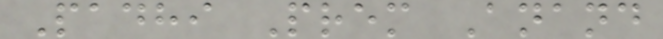Padhi Prem Anand
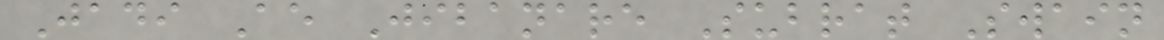Jadi Ae Jibanare Subrat Swain
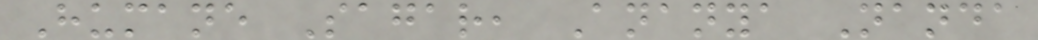Humane Sagar, Ananya Nanda
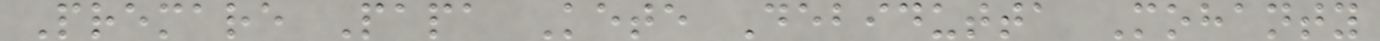Premare Papa Kete Debidutta Mohanty
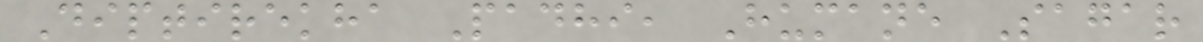Diptirekha Padhi, Humane Sagar
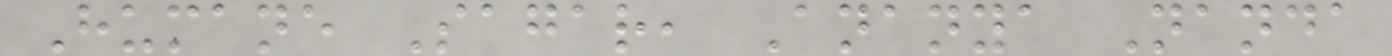Humane Sagar, Ananya Nanda
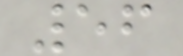56
